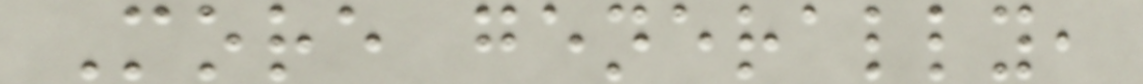More generally,
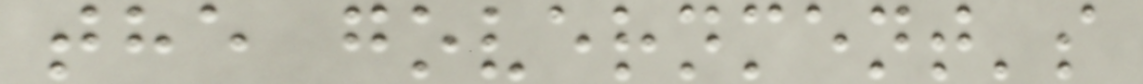the government's
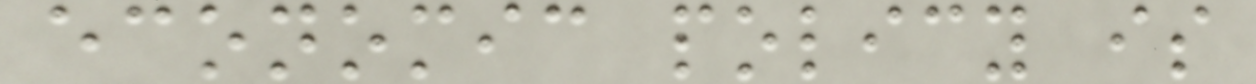economic policy is
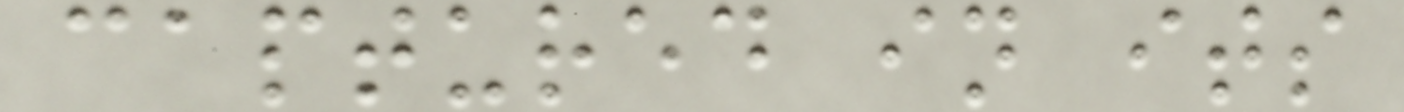captured in its
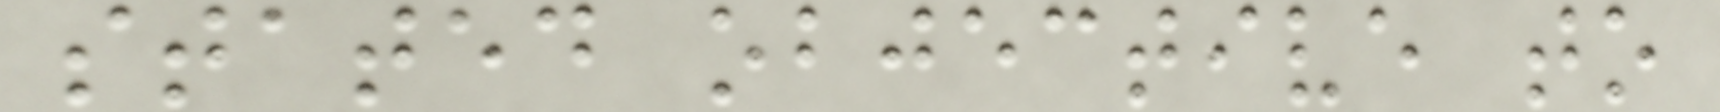stated objective to
